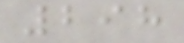298
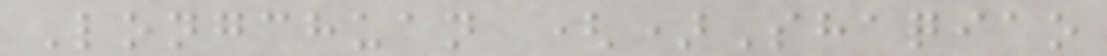Longchuan ()Shaqiao
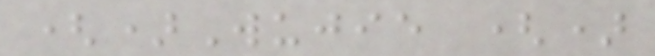()Wujie ()
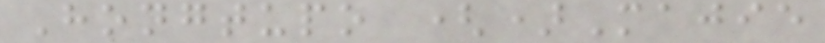Hongtupo ()Majie
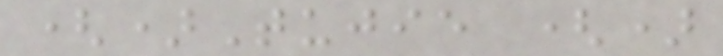()Tujie ()
